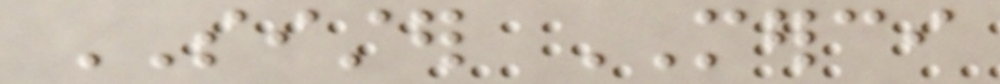SISTER MERCI
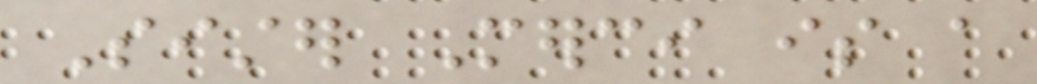Sister Merci is a
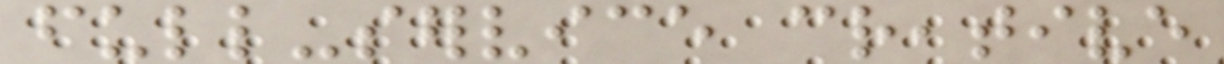full-service creative
